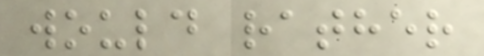would rather
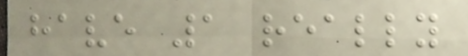have 1 really
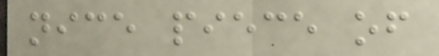nice piece of
